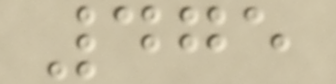475
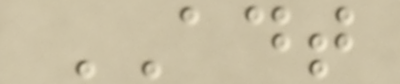ADT
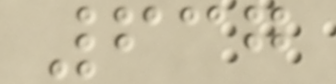637
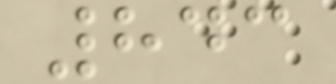843
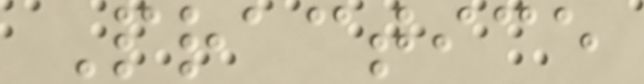Practice
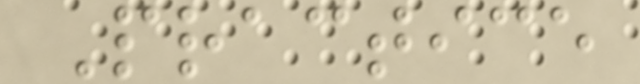Practice
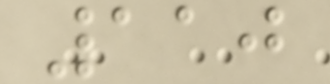110
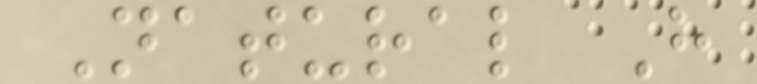Natural H
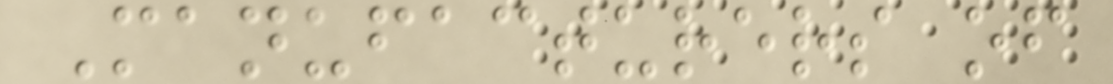Manufacturers of
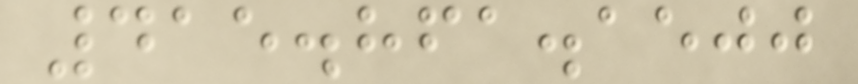415.861.1500
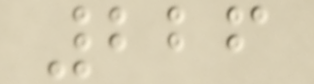226
